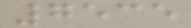7535
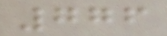776
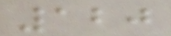120
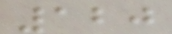120
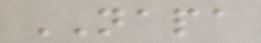NAPA
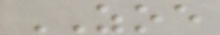ZOE
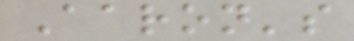Aaron's
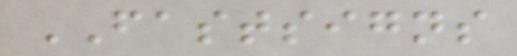FASTSIGNS
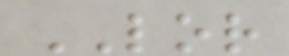LOR
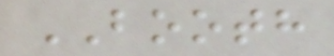BOOTH
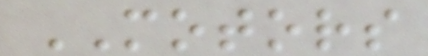MOTORS
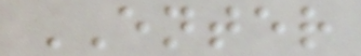ENTER
